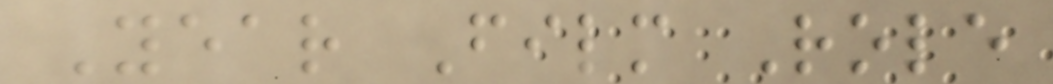Year Film Role
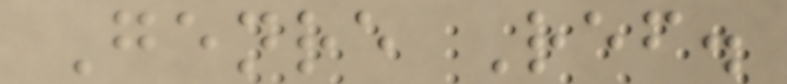Genre Ref.
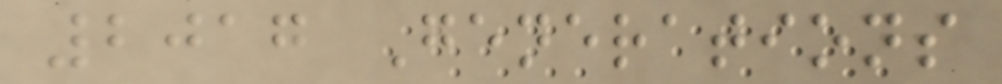2017 Generations
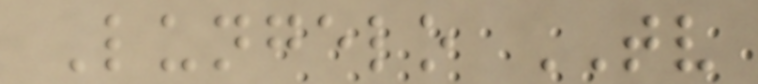Lungelo TV
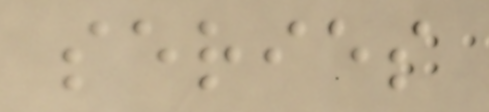series
